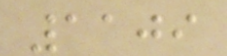1109
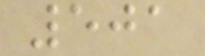501
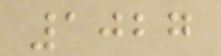1027
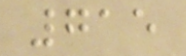715
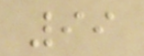99
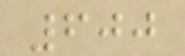600
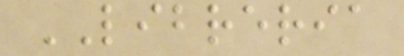LIBRERIA
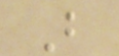B
